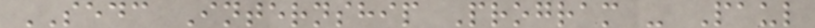SEDC Internship Program - Paul
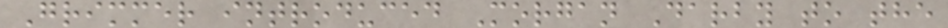Grimmer introduced Morgan Darby to the
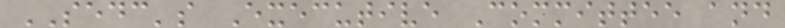SEDC's Executive Committee and
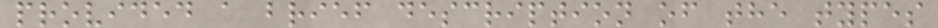provided a brief description of the types
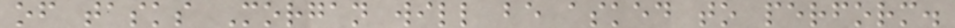of tasks Morgan will be asked to perform.
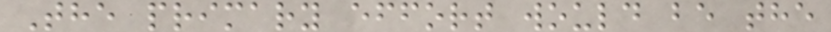The primary effort would be the
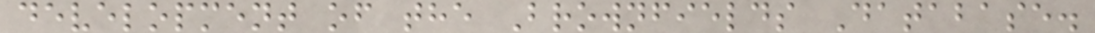development of the Brownfields Database.
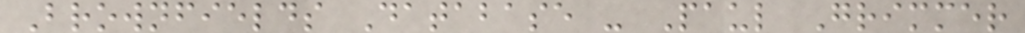Brownfields Database - Paul Grimmer
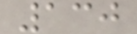130
